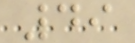49
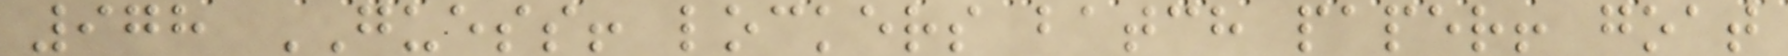978 GUESS! lockers batch paper! goat
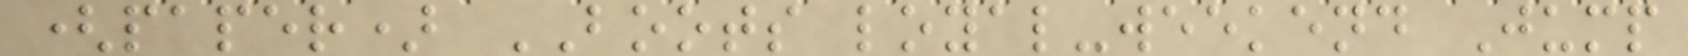(paper) BOOTS loyal-weekend Jump
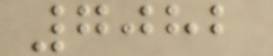7082
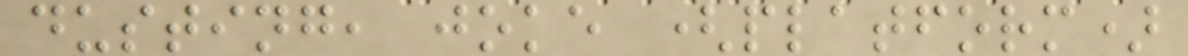dusting, joke (platform)
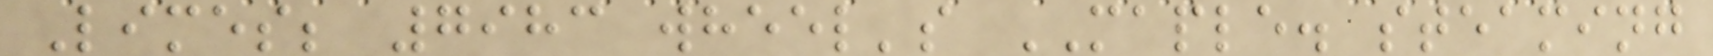Limes; 7983 wheel's MAPLE. steaming
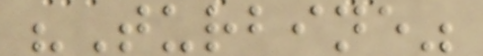"Turbine"
